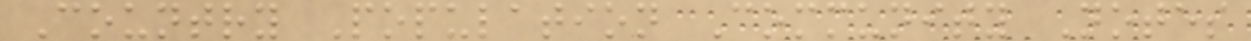Country Population Community Notes
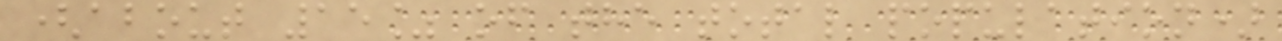(about 15% of the total population)
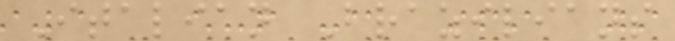Italian Brazilians
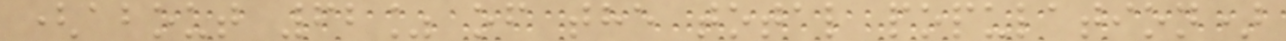(about 62% of the total population)
